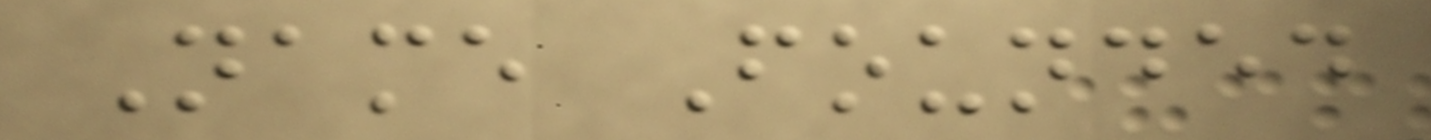Name Founded
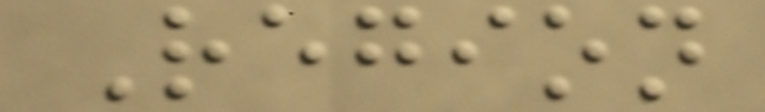Region
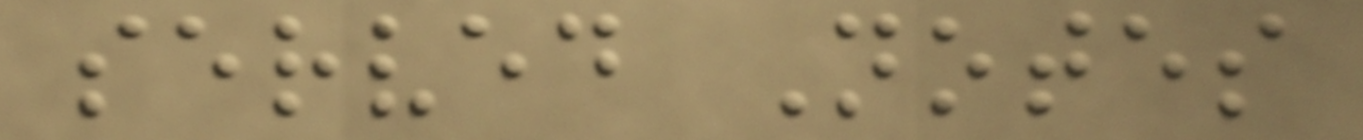served Notes
